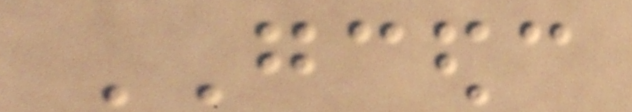GCEDC
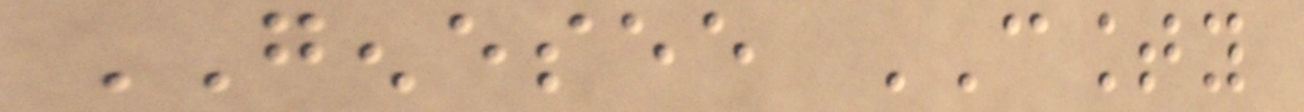GENESEE COUNTY
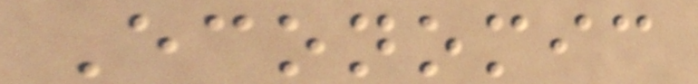Economic
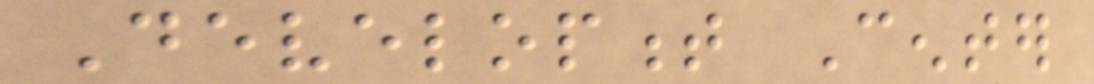Development Center
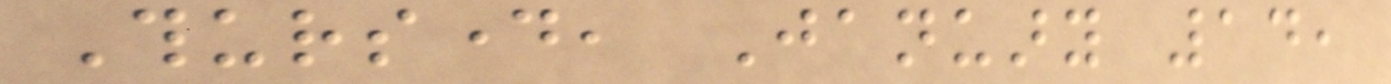Thursday, January 14,
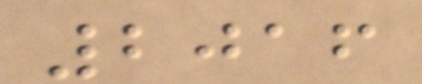2016
